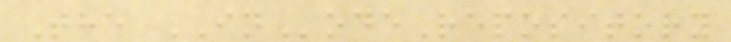The INodeRepository
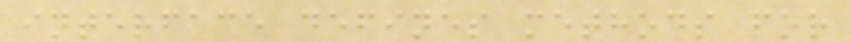interface defines methods for
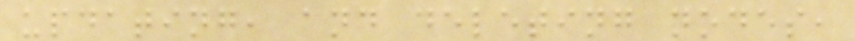updating, and deleting nodes,
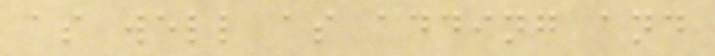as well as adding and
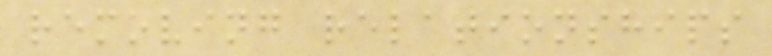removing relationships
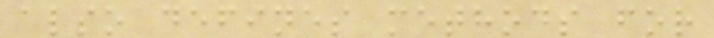also defines methods for
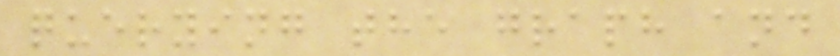querying the graph and
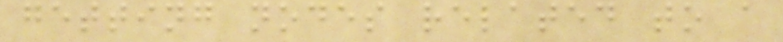getting nodes related to a
